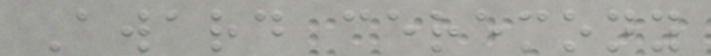Award ceremony
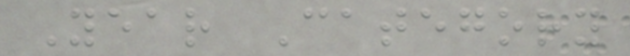Year Category
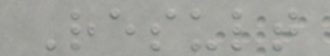Result
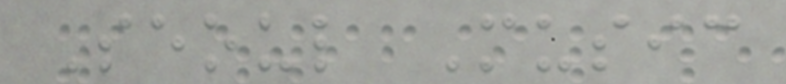Seoul Music
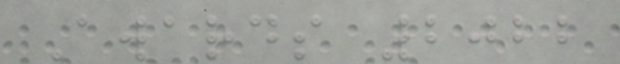Awards 2022
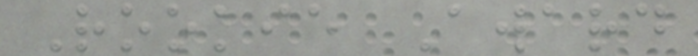Rookie Award
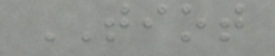TIOT
